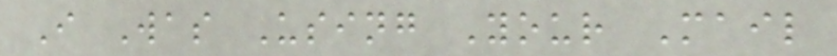I Was Using Your Mail
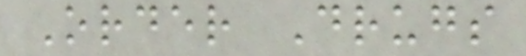Order Drugs
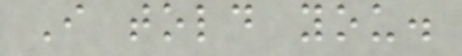I told you.
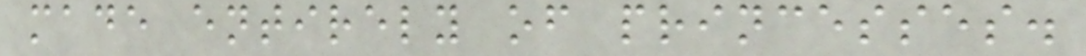made entirely of princesses.
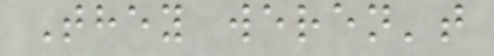They weren't
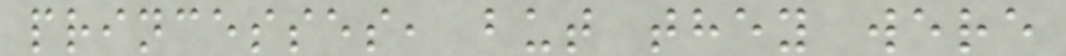princesses, but they were
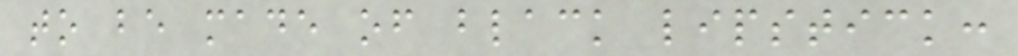to be made of black lipstick:
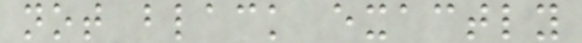not black exactly
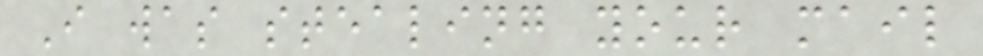I was stealing your mail
